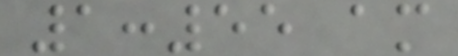1:55 am
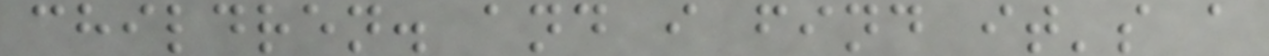children. and i find it's a
